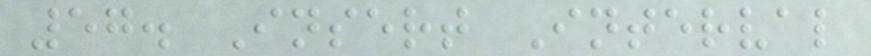57. Insert Interval
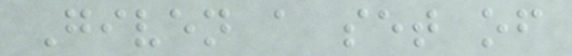Given a set of
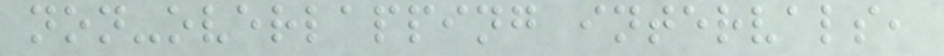non-overlapping intervals,
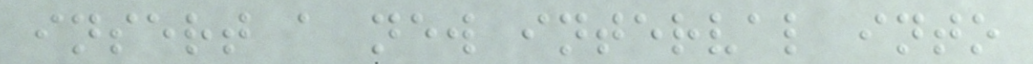insert a new interval into
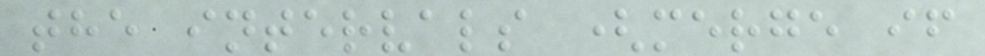the intervals (merge if
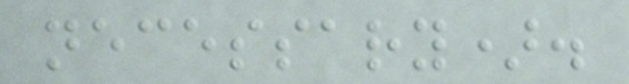necessary).
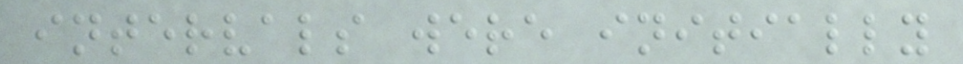intervals were initially
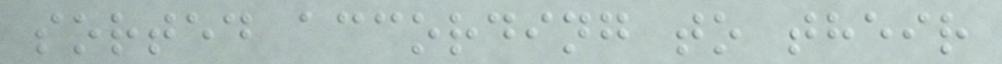sorted according to their
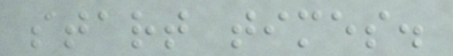start times.
